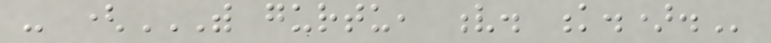- (WITH GURTU, V. K.).
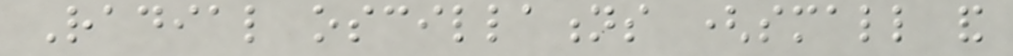Radial oscillations (small and
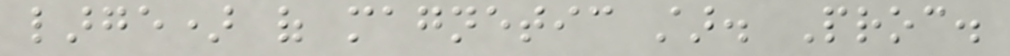large) of magnetic star. Proc.
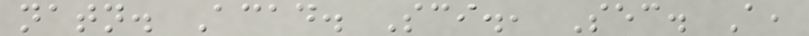natn. Acad. Sci., Sec. A,
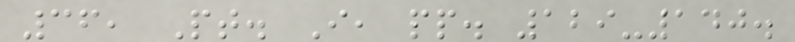36, Pt. I, pp. 129-140.
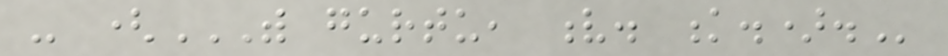- (WITH GURTU, V. K.).
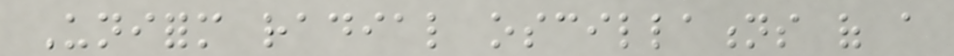Uniform radial oscillations of a
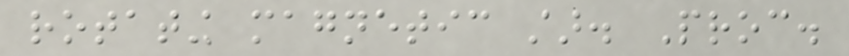rotating magnetic star. Proc.
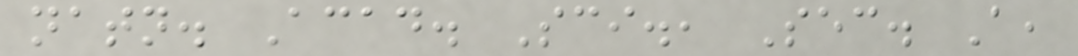natn. Acad. Sci., Sec. A,
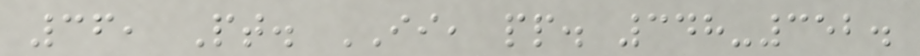36, Pt. II, pp. 348-352.
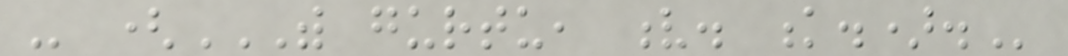- (WITH GURTU, V. K.).
